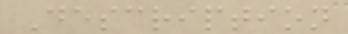Description
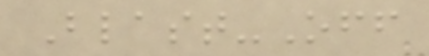Blast-Off
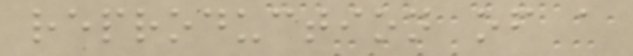reproduction of a
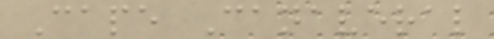Cape Canaveral
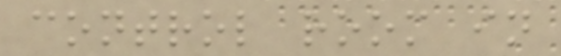control room in
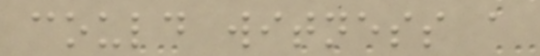could witness a
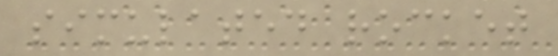simulated rocket
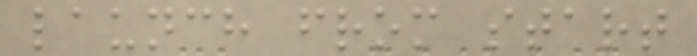launch from start
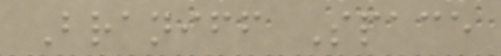Braniff Space
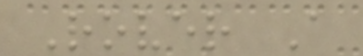Rover A
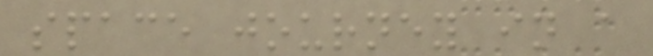space journey in a
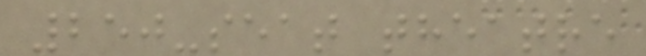250-seat theatre
